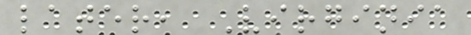later, Virginia
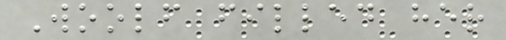Woolf filled her
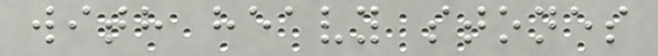with heavy stones
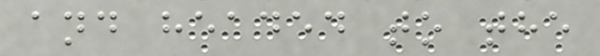and headed to the
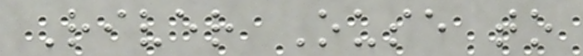River Ouse to
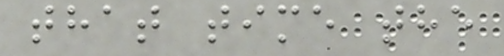that time the
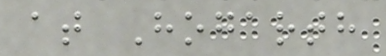at Hogarth
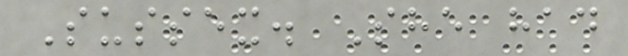Sussex. She had
